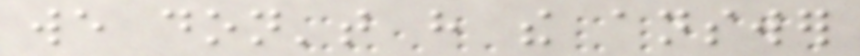we don't have the answer
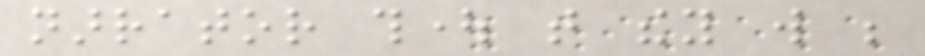narrator thought that they will be
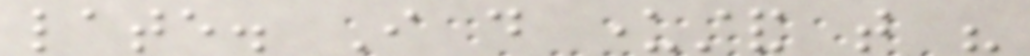late. I do understand that his
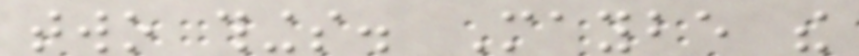two things. Maybe the
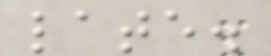late.
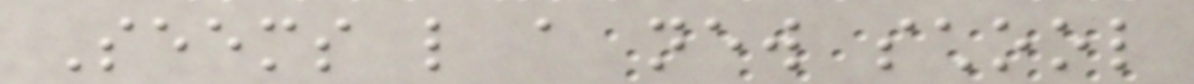Seems like a new school
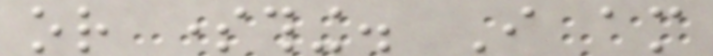or something. I am
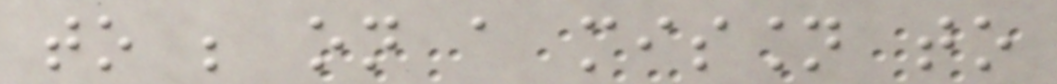to be on a mission to
